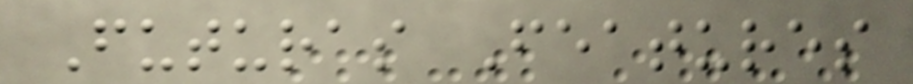Futuras Features
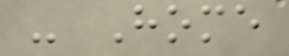- Home
